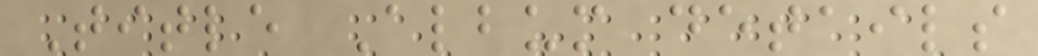Title Album details
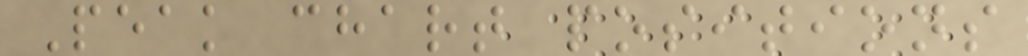Peak chart positions
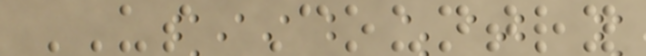US Country
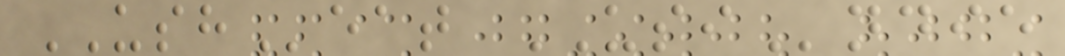USHeat USIndie
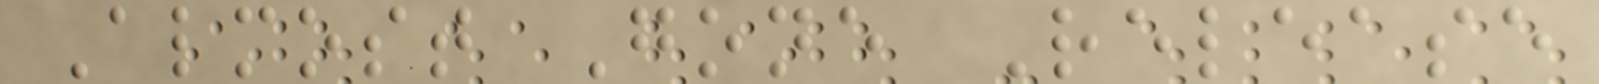Almost Gone Release
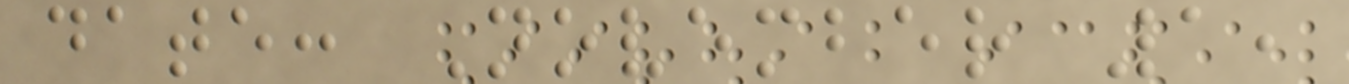date: November 1,
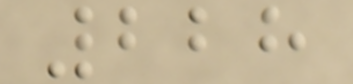228
